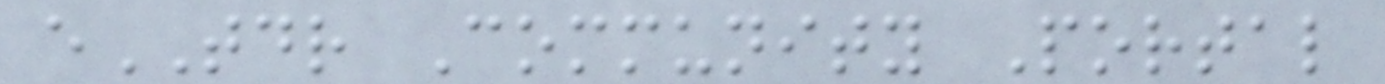eTDR Community Portal
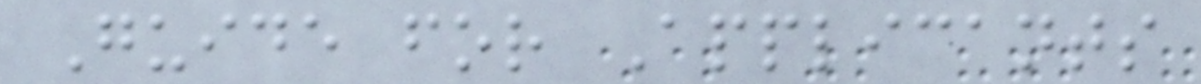Guide for Applicants
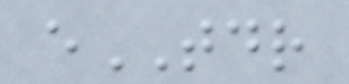eTDR
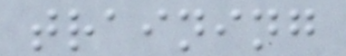training
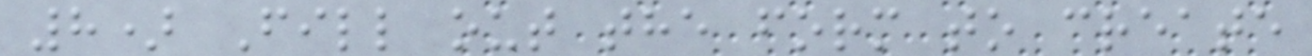8) Fill out the form to create
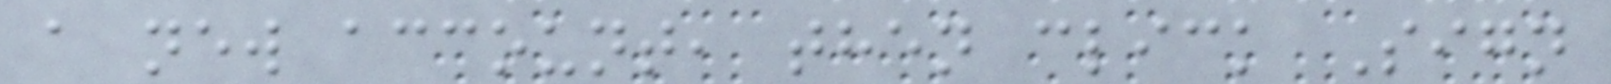a new account, then click Sign
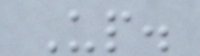Up.
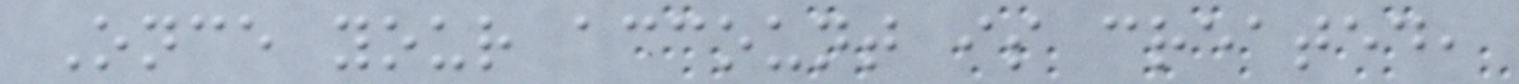Once your account is created,
